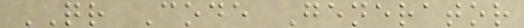QR Code Generator
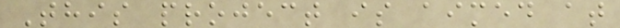This project is aimed at
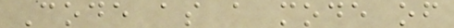Code as a mode of
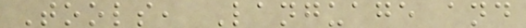Tools, Language and
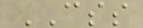CSS
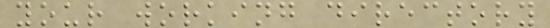your working directory
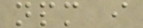npm i
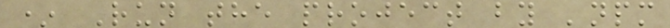* Run the project by 'npm
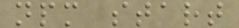npm start
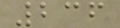236
